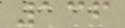136
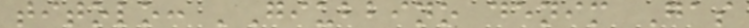titolo: 'Giubbino denim Gas
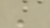'
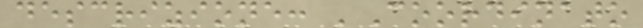descrizione: 'Coordinato
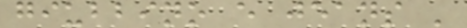giubbino e jeans '
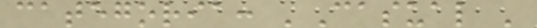categoria: 'Casual '
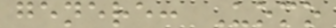genere: Uomo
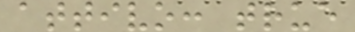attivo: true
